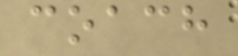coach
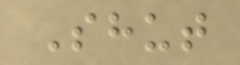Shut
